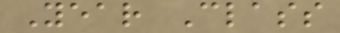Year Class
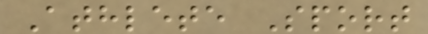Athlete Sport
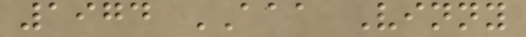1974 AAA Vinny
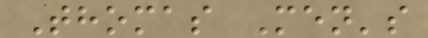Thomas Men's
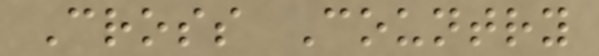Cross Country
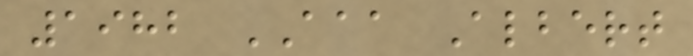1982 AAA Albert
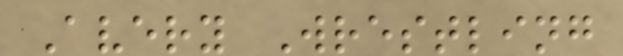Avery Wrestling
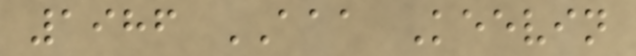1986 AAA Keevin
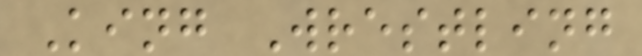King Wrestling
